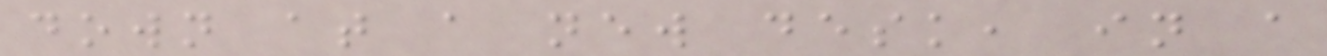down at a new desk, in a
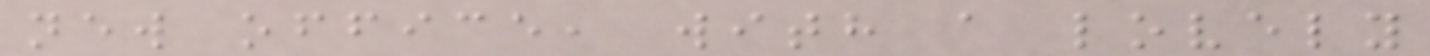new office, with a lovely
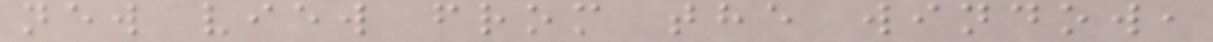new view from the window,
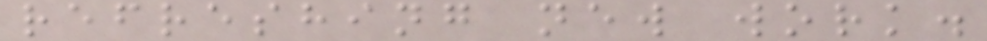refreshing new work.
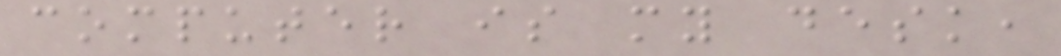computer is my desk,
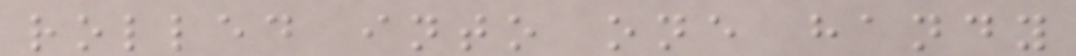rolled into one handy
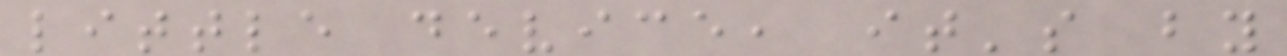little device, it's by
